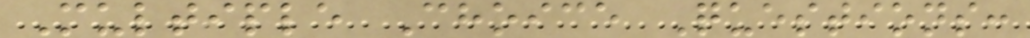Multiple Choice Questions:
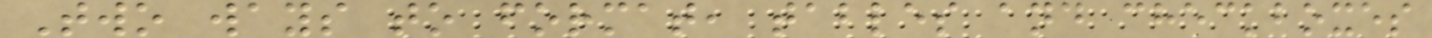Two ways to format, tables and checkboxes
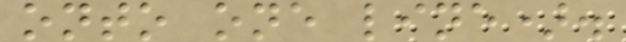onto one line).
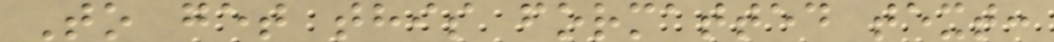To get this formatted text:
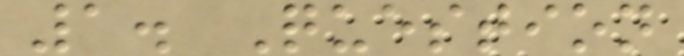1. Question
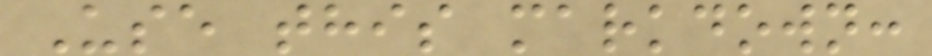Use this markdown:
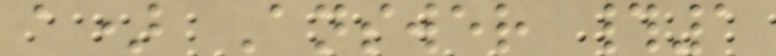a) Answer #1
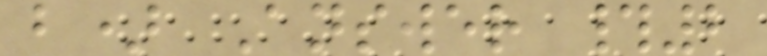b) Answer #2
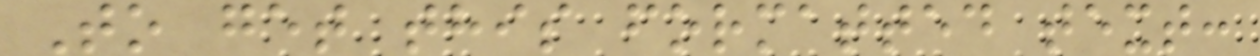To get this formatted text:
